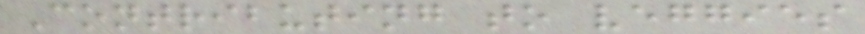Contributing to veggies
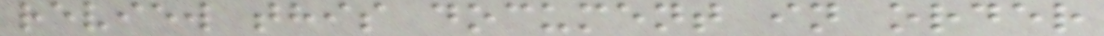review this document in order
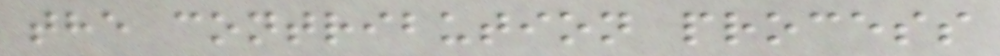the contribution process
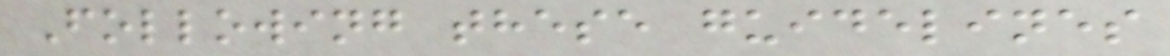Following these guidelines
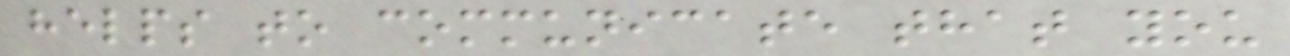helps to communicate that you
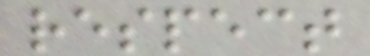respect
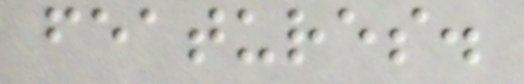features.
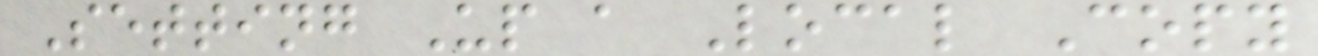Setting Up a Local Copy
